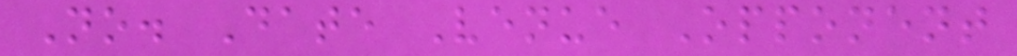No. Date Venue Opponent
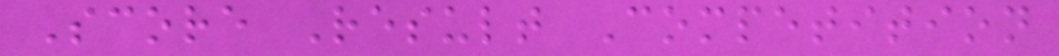Score Result Competition
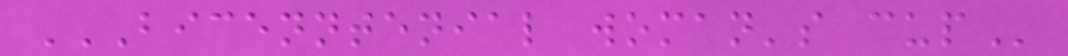BICENNTENIAL WOMAN'S CUP
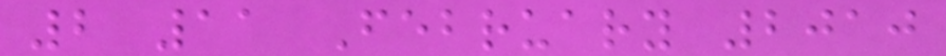2 11 February 2010
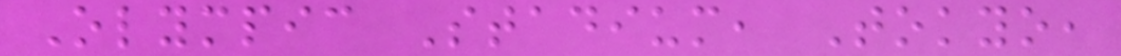Olympic Stadium, Tokyo,
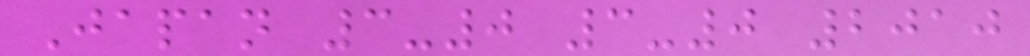Japan 3-0 3-0 2010
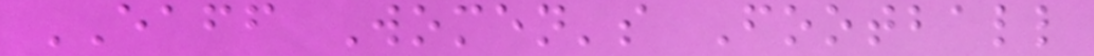EAFF Women's Football
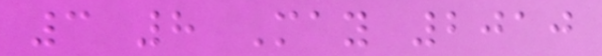3 8 May 2010
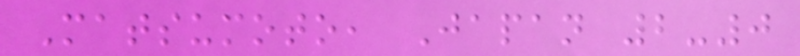Matsumoto, Japan 2-0
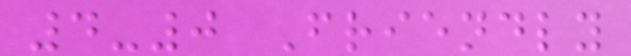4-0 Friendly
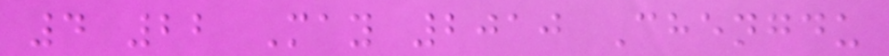4 22 May 2010 Chengdu
